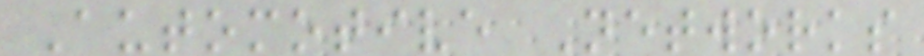Automotive Networks
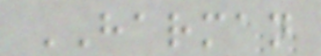HARMAN
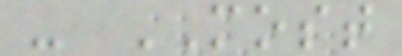- MOST
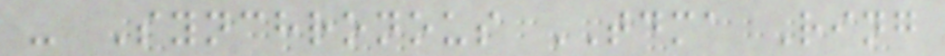- Synchronous TDMA Ring
